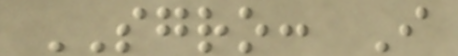SGRO: I
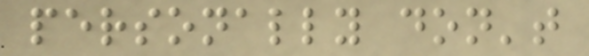personally don't
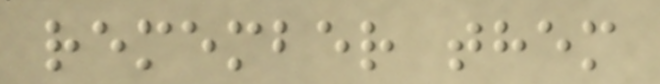remember them
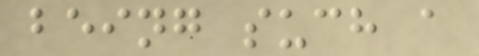being such a
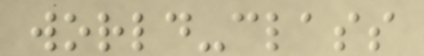world-class
